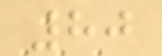80
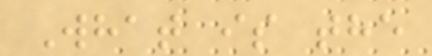What is the
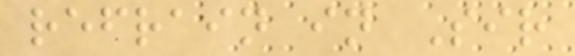refrain in Sir
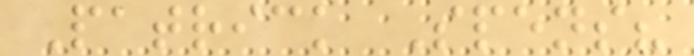Patrick Spens?
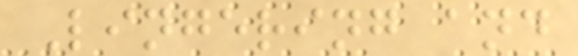Lingering and
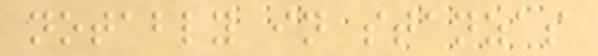notably in stanzas
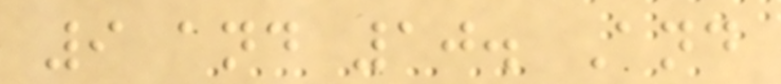9 and 10. And
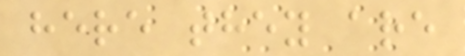here they are
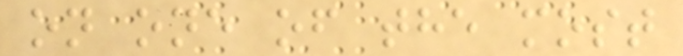on one of the most
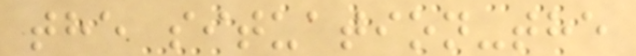the situation-the
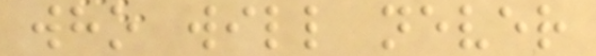who will never
